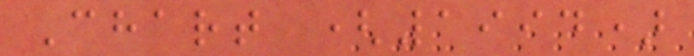Chart (1994)
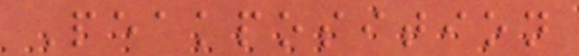Peakposition
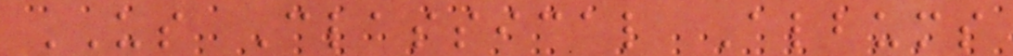US Classical Albums
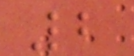2
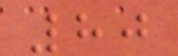80
